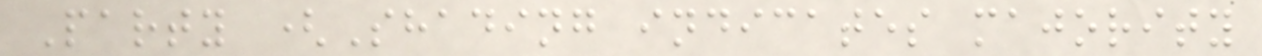Party (Shading indicates majority
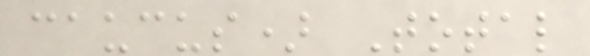caucus) Total
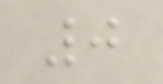0
